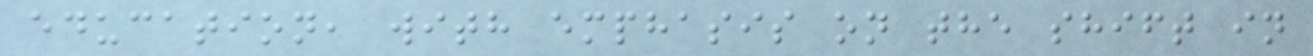education, with emphasis on the shift in
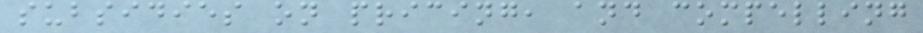subsidies on pricing, and compelling
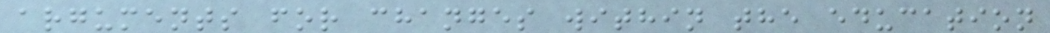arguments for changes within the education
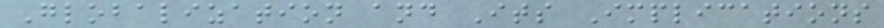Globalization and Its Implications
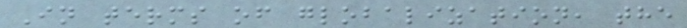In terms of globalization, the
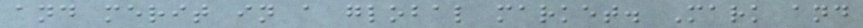and merit in a global market. Mark and
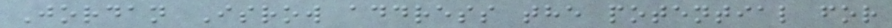Jordan Isrow address the potential for
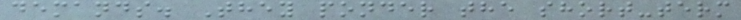demands. They ponder the short-term
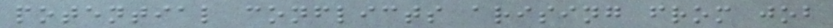potential conflicts arising from job
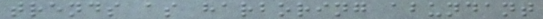trends as harboring abundant
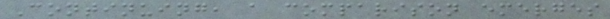Continuing, a comparison emerges
